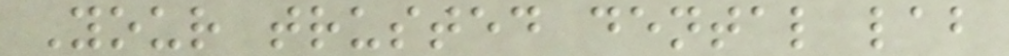Your trusted dental lab
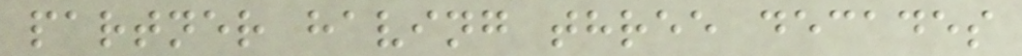partner having three decades
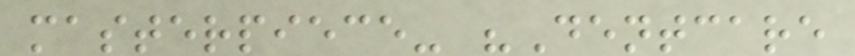masterpiece- "Dentcare
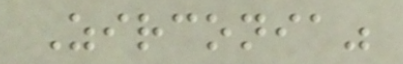Zirconia"
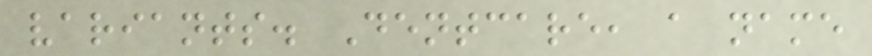variants. Dentcare, a name
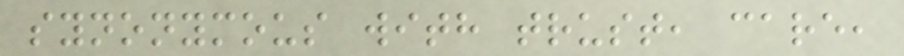synonymous with trust, care,
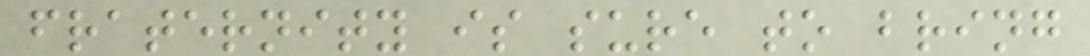fraternity is sure to bring
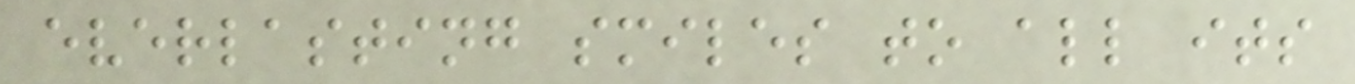everlasting smiles to all its
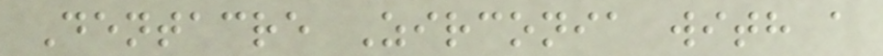Dentacre Zirconia with a
